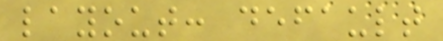layout: default
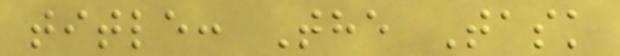title: The Task
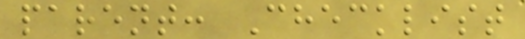parent: Checklist
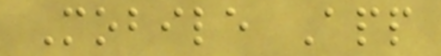Mobile App
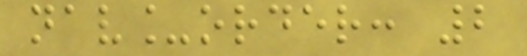nav_order: 2
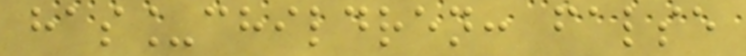has_children: false
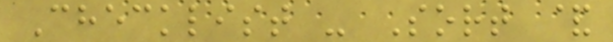Checklist - Sort &
